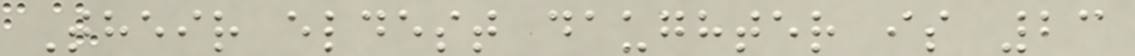Their eldest daughter is 23
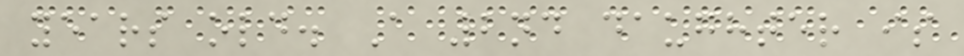years old. A 2nd daughter is
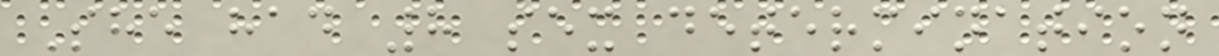She had 8 sex determination
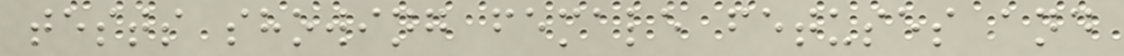tests showing female fetuses and
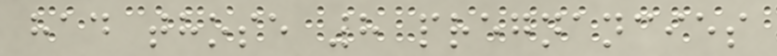had those 8 pregnancies
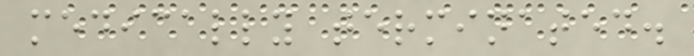medically terminated.
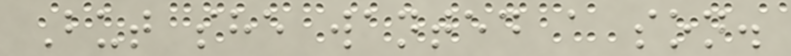But she wanted a son.
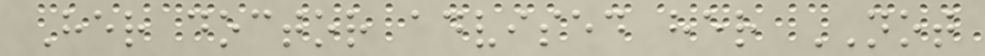Her doctor advised her NOT
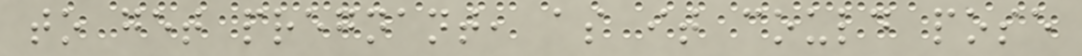to get pregnant, as it could pose
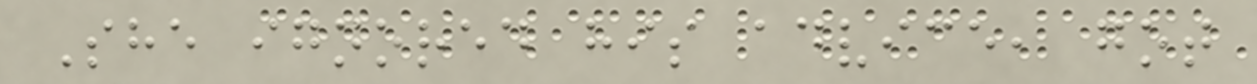She ignored his advice, got
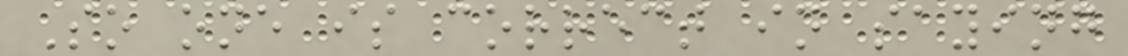So one is correct in saying
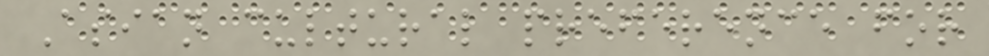Asian cultural preference for
